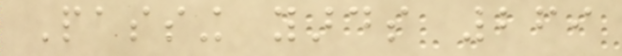Passing yards 269
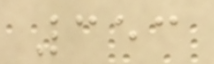353
